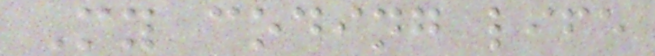My coding life
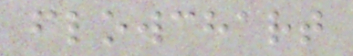flowchart
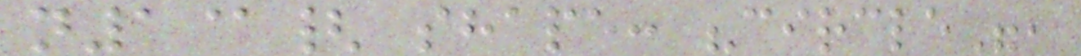n1@{ shape: "circle",
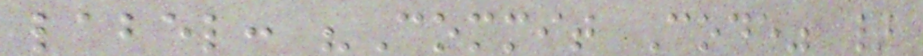label: "Commit Code" }
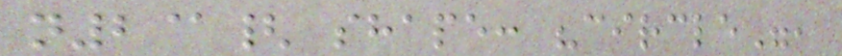n2@{ shape: "circle",
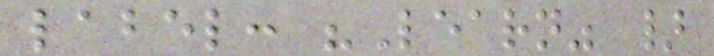label: "Learn" }
